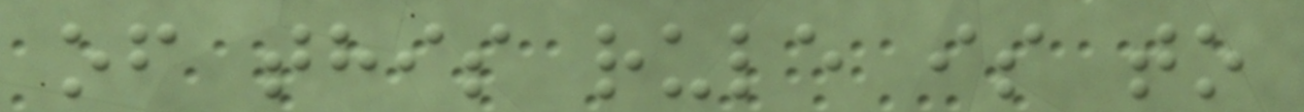of this rule is to
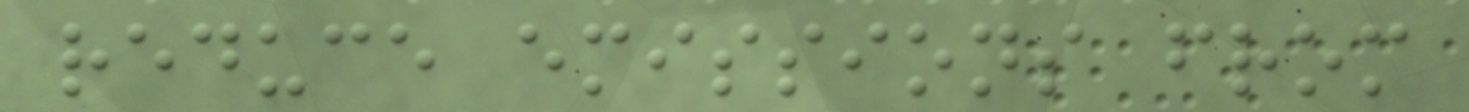reduce emissions from
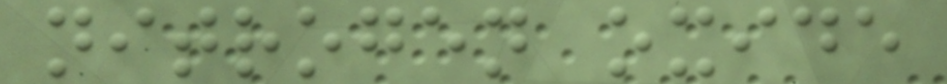nitrogen oxide
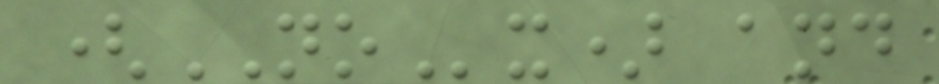(NOx) and
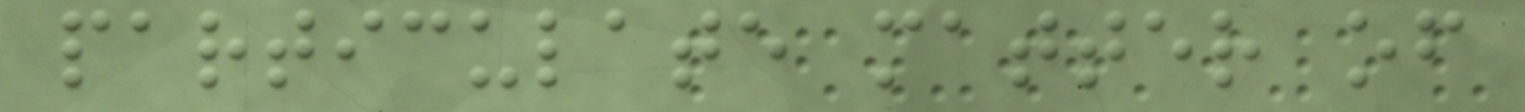particulate matter of
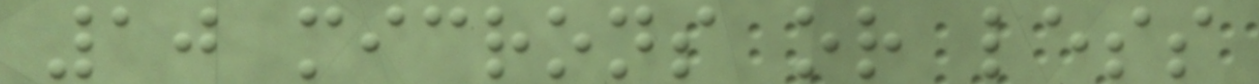10 microns or less
